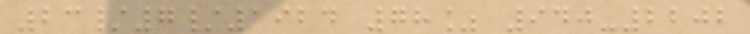23/7/1924 78% 940-2202
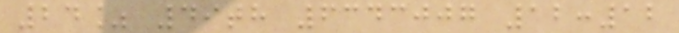24% 49th 6343007 12:12
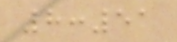8:51
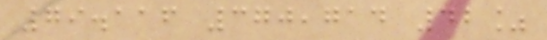79.116 370,714 42%
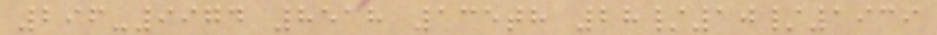296-9974 8518 135th 28/10/1939
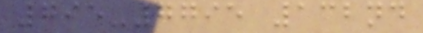795-7795 132nd
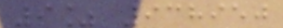9% 938950
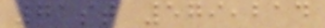71st 579,214
